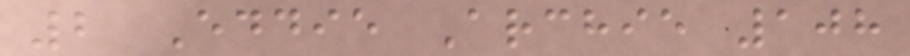2 Eddie Archie 108
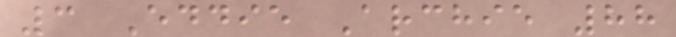3 Eddie Archie 88
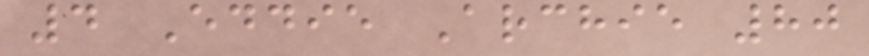4 Eddie Archie 80
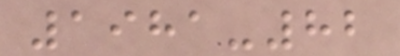1981-82
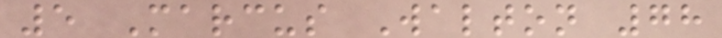5 Marcus Walton 78
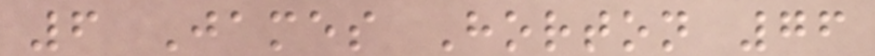6 James Horton 76
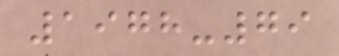1978-79
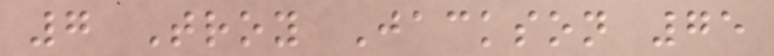7 Troy Jackson 75
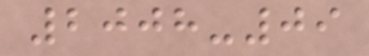2008-09
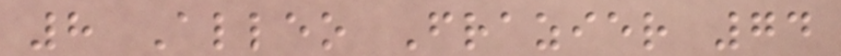8 Alleo Frazier 74
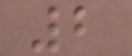2
